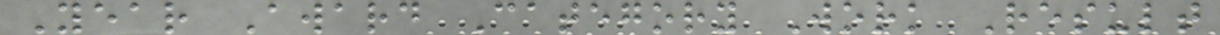Year Award Category Work Result
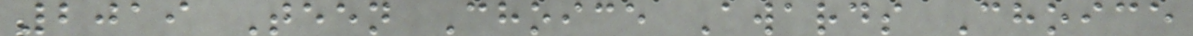2019 Teen Choice Awards Choice
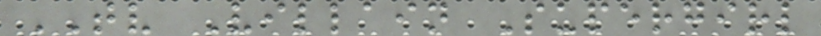TV Villain Supergirl
